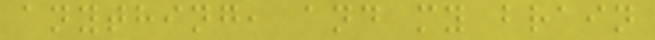anything, and my brain
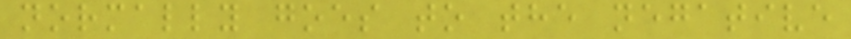normally goes to the negative
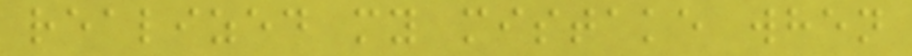realized my mistake when
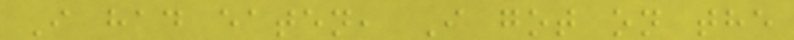I had eaten, I got on the
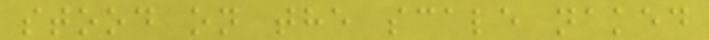stood on the scale naked
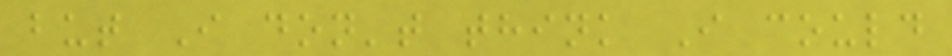but I don't think I could
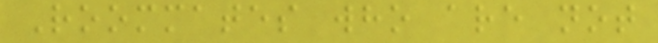Roommates who are not
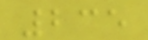235
